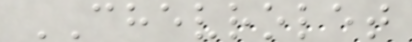CHEVROLET
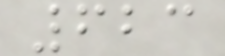623
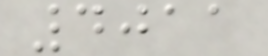4011
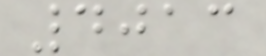4013
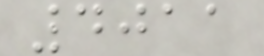4011
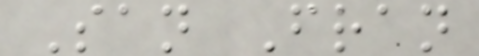San Fran
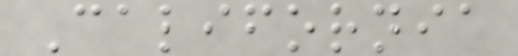California
